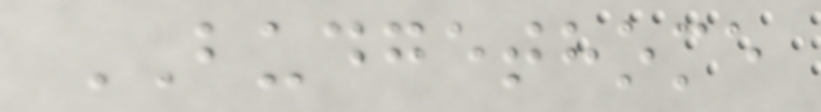BUDGETHOME
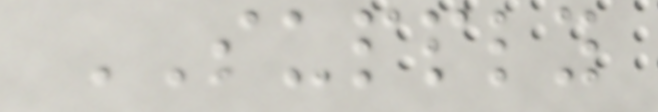SUPPLY
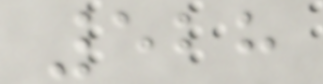528
